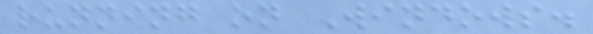running on Windows.
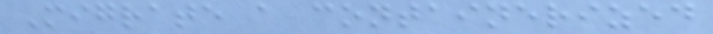Migrate a containerized
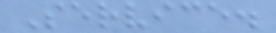Service.
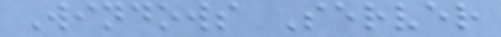Windows Server
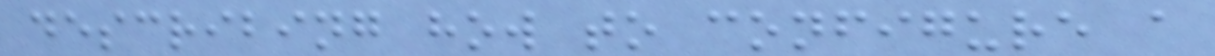describing how to configure a
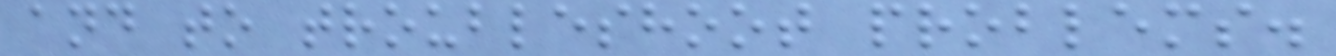and to troubleshoot problems.
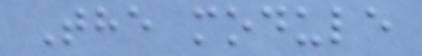The module
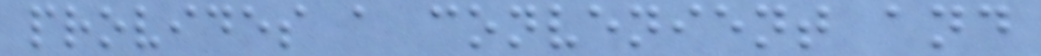provides a convenient and
